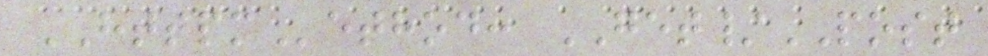HTTPMethod: GET/POST
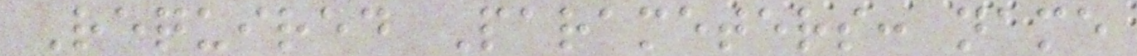Required Parameters: name
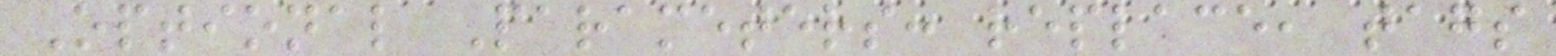Optional Parameters: replace, tags
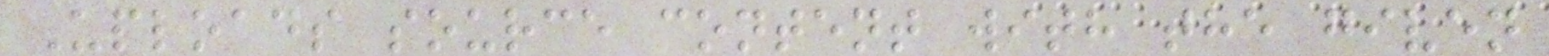Uploads source content with the given
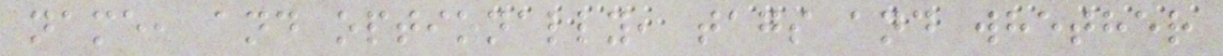name, and optionally, tags and whether
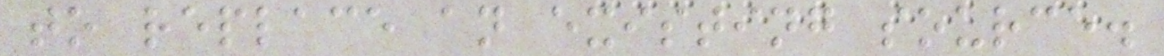to replace an existing source.
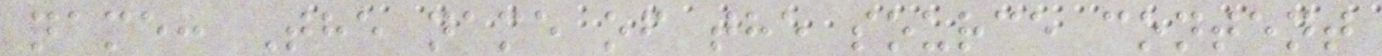name: The name of the source content
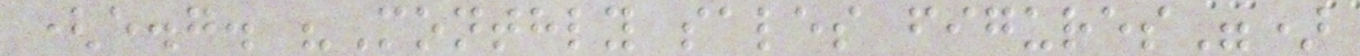(e.g. "Monthly sales figures")
